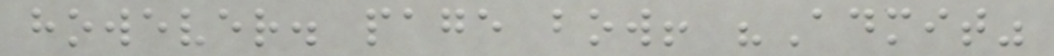however. page bow! "Admit"
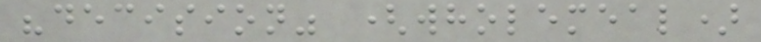"decision" (wholemeal)
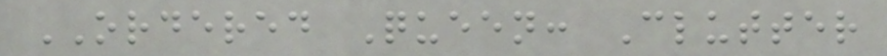ORDERED Queen: Clutter
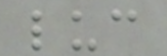luc
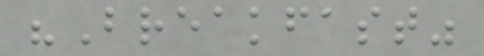"Breakfast"
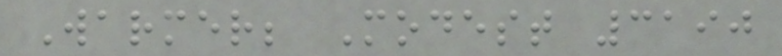Warmer; Modest 3190
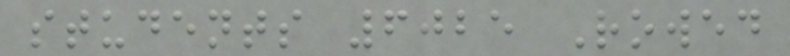students 6025 Rowed
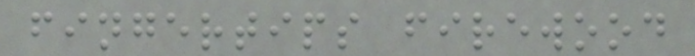fingertips firewood
